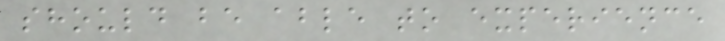should be able to experience
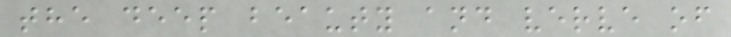the deep beauty and verve of
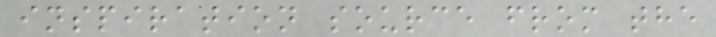inspiration source from the
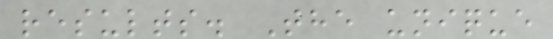results. The unique
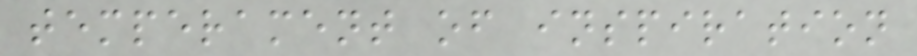temperament of inspiration
